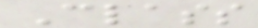Class
